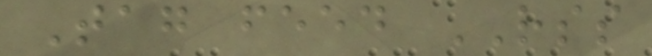Tag feed RSS
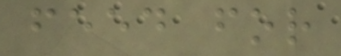feed for
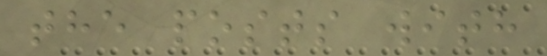the posts with
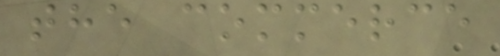the commerce
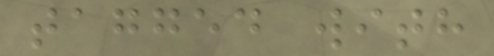tagged with
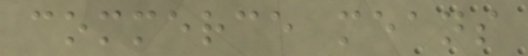commerce means
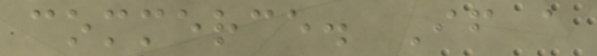commerce. If a
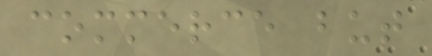commerce but
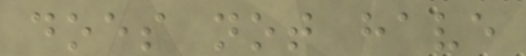does not have
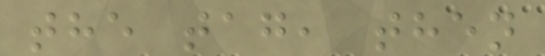the tag, then
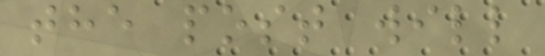the post will
